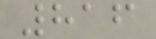816
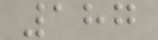187
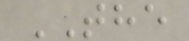THE
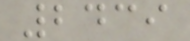2439
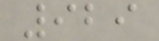929
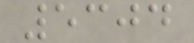5304
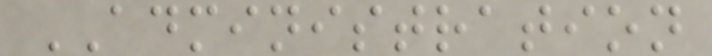ADMINISTRATION
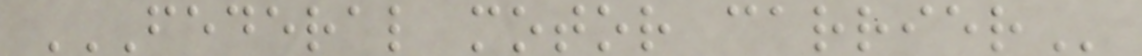FEDERAL MOTOR CARRIER
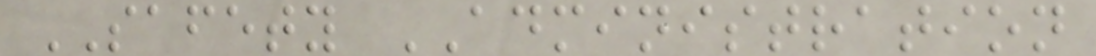SAFETY ADMINISTRATION
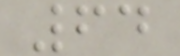64
